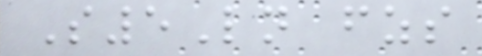S5Ln fzs
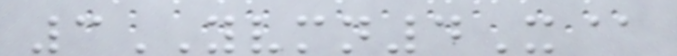3YVMN4X@
